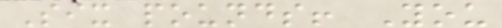Six pounds! You
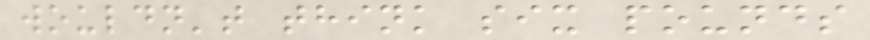wouldn't think six pounds
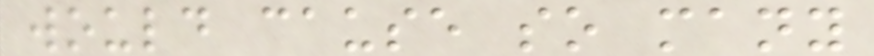would cause so many
